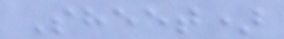Sheet)
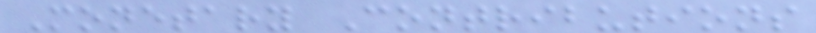Monetary Contributions
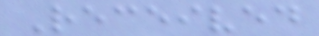Received
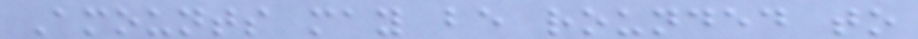Amounts may be rounded to
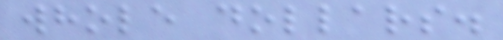whole dollars.
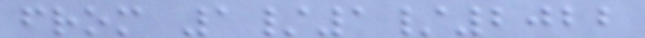from 1/1/2022
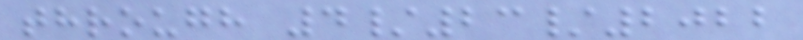through 4/23/2022
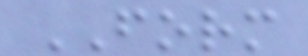FORM
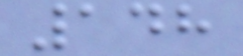148
